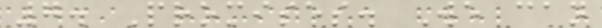7. Promises. We can
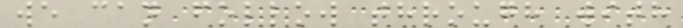we can follow through with
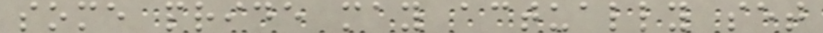some pride may actually set
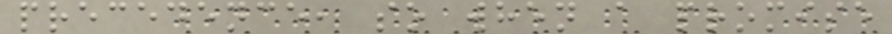precedence, so when a promise
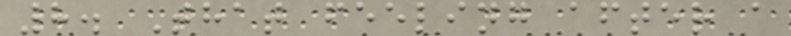8. That feeling after a
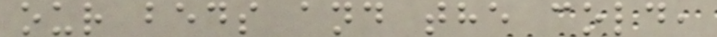our beds and the cold,
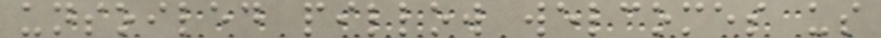unsoiled pillow welcomes us
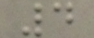4
